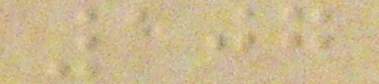107
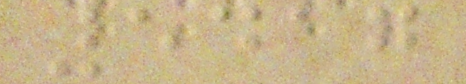5417
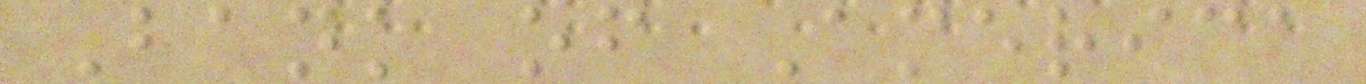Bank of America
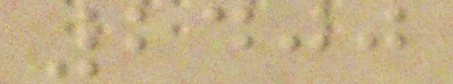2400
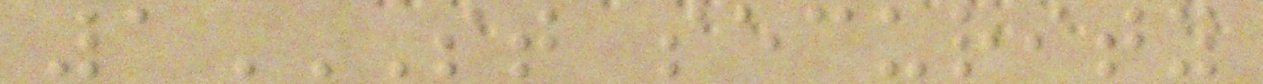1ST SECURITY
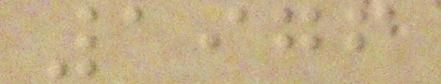1976
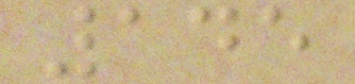145
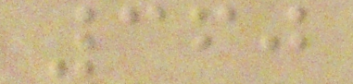360
